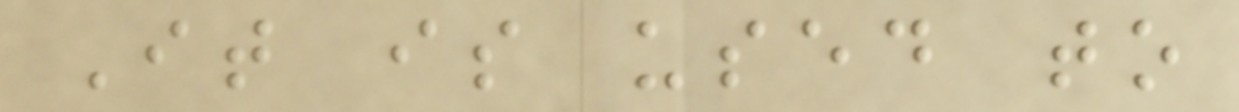It is used to
